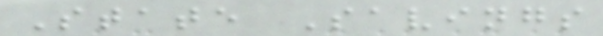State Savings
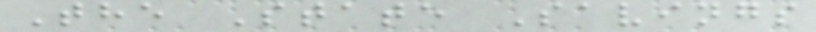The State Savings
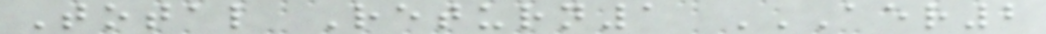Total Return1 AER2
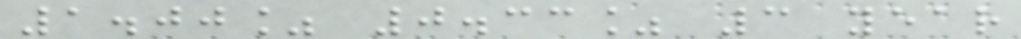1.00% 0.33% 3 year
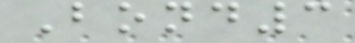Bond3
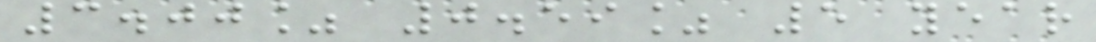3.00% 0.59% 5 year
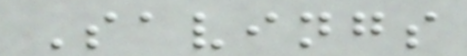Savings
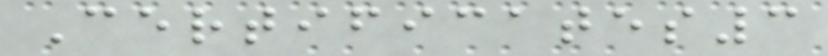Certificates3
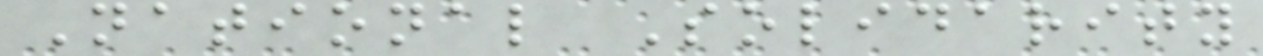National Solidarity
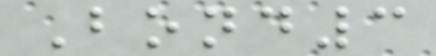Bond3
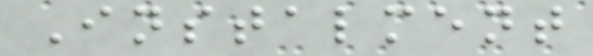Instalment
